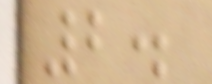2.
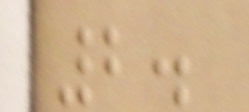2.
